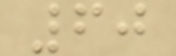60
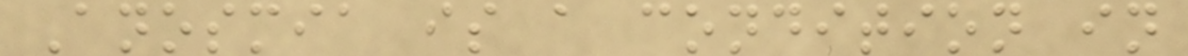Anosmia is a condition in
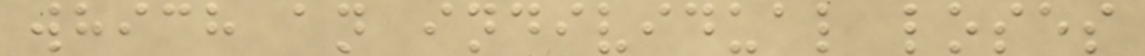which an individual loses
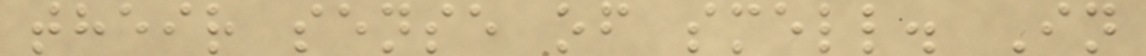their sense of smell. In
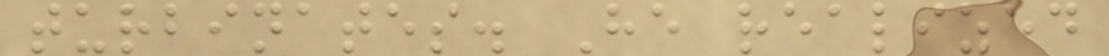turbinates. He realized
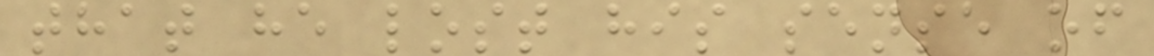that he lost his sense of
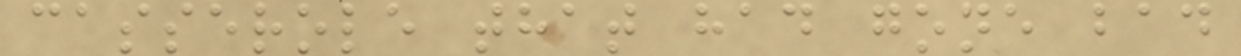casserole that had gone bad
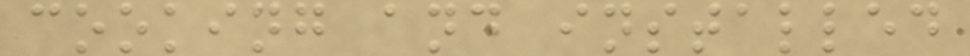cooking and installed
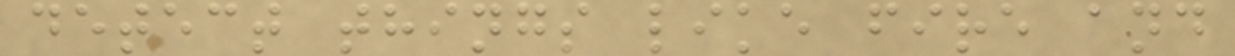detect things like fire and
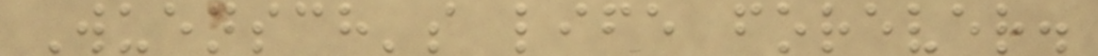Wuensch's life forever.
